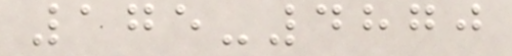175-4870
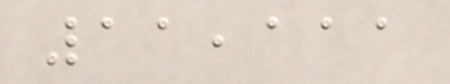11,111
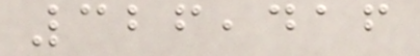326,416
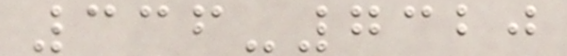336-7320
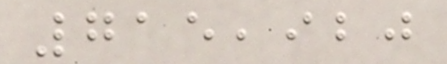715,920
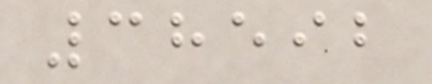38592
